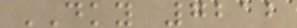DKY 7212
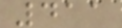411
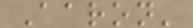Aaron'
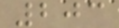203
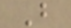B
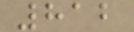812
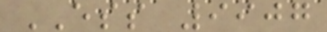ESS 9907
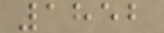1852
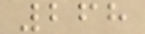268
